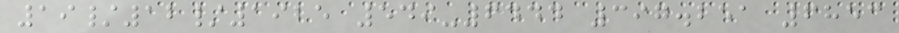19/12/1925 549-6444 397.251 6853
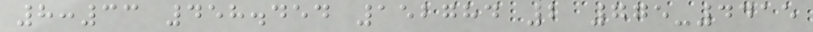8:33 458.454 152784 2 775-4415
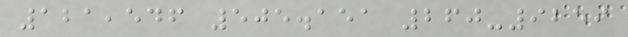121,546 505.151 260-9259
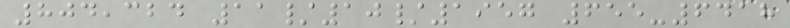804,324 11/10/1957 655-6418
